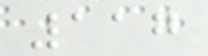117
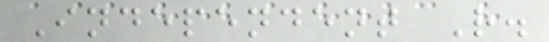Independent R.
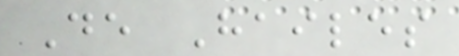De Hailes
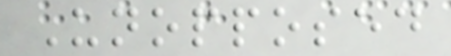Unopposed
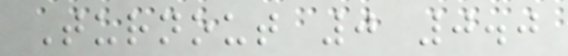Turnout 0 0.0
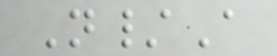N/A
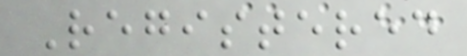Registered
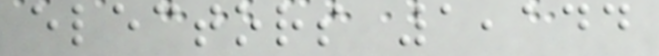electors 1,144
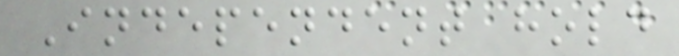Independent hold
